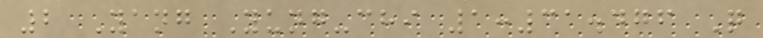2 Yang Yung-chi 1:31.476 Q
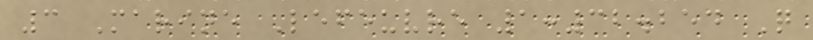3 Marine Lefeuvre 1:32.254 Q
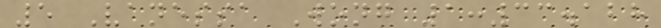5 Vanessa Wong 1:33.128
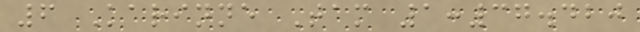6 Karinne Tam 1:37.420
